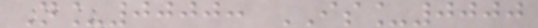N_0000: IS_0000
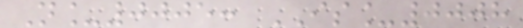N_0005: IS_0008
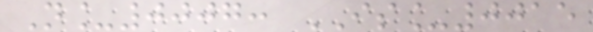N_0007: IS_0015
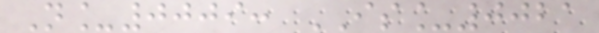N_0009: IS_0021
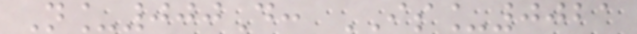N_000D: IS_0021
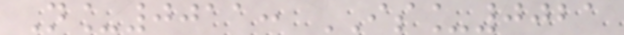N_0011: IS_0021
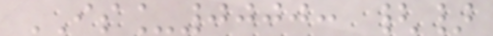IS_0000: {}
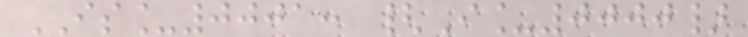IS_0001: {I_0000}
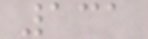131
